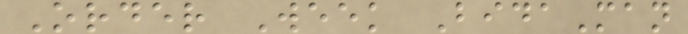Order Week BidaMan
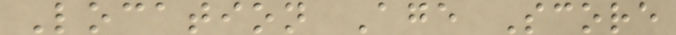Location Age Score
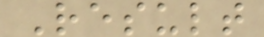Result
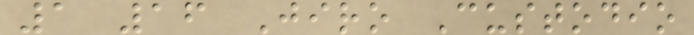1 16 Jiro Custodio
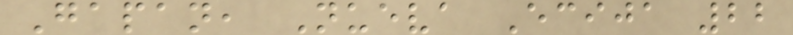Gapan, Nueva Ecija 22
